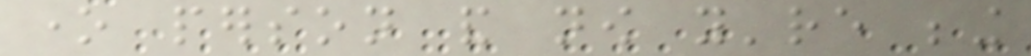one person and now you're being
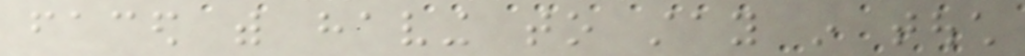faced with having to stay in touch
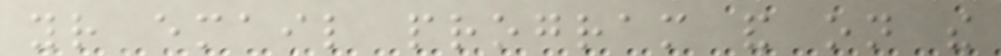your email program and on the
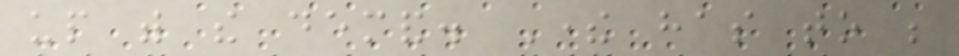up with the demand. There has to be
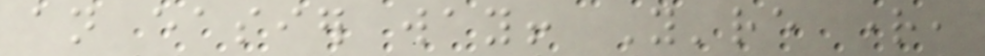an easier way! You're right,
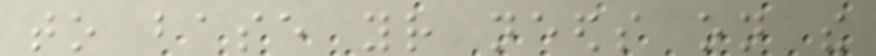to base your needs on the
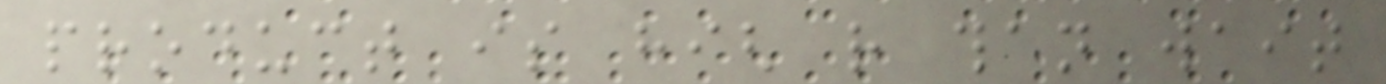product is high rather than wait
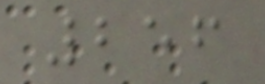256
